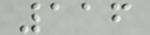116
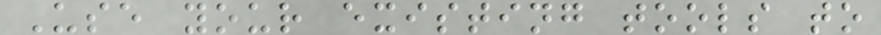Use your existing tools to
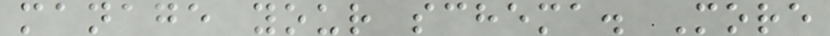manage your schema. More
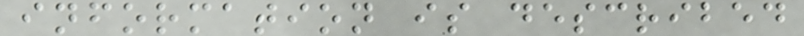information is described
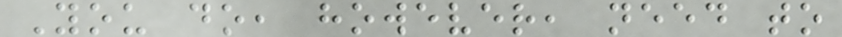You do, however, need to
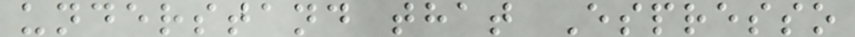understand that Espresso
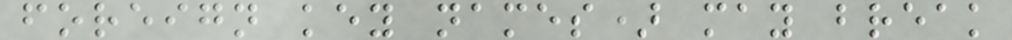foreign key names) may break
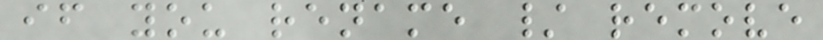if you rename / remove
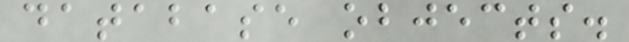database objects.
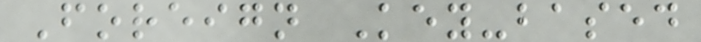Foreign Key-based
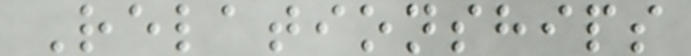Relationships
